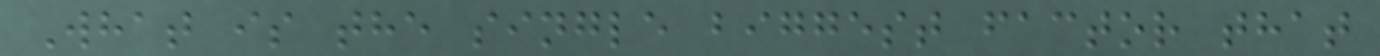What is the single biggest factor that
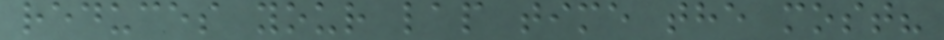reduces your lap time the most?
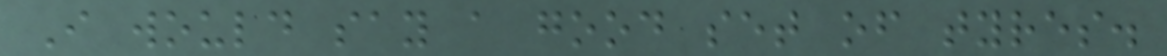I would say a good set of tyres.
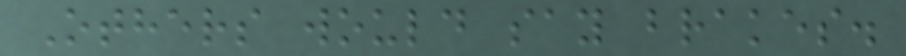Others would say brakes.
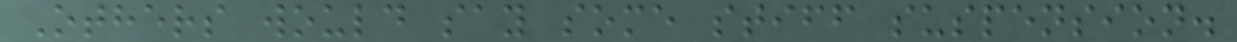Others would say some stiff suspension.
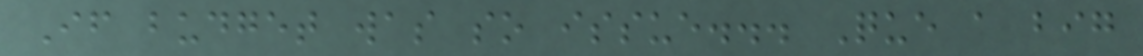If budget was so issue... Que a big
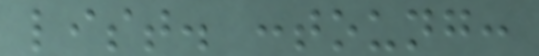list. :toung:
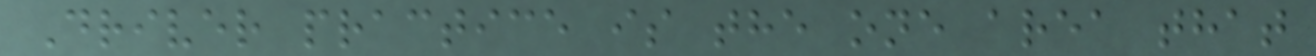Driver practice is the one area that
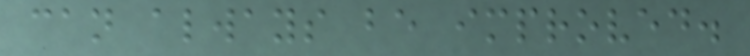can always be improved.
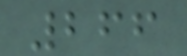266
